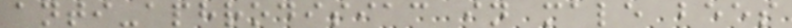anti-aphrodisiac in male bees
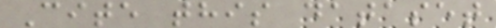Cite this dataset
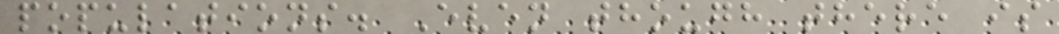populations. Even though there is
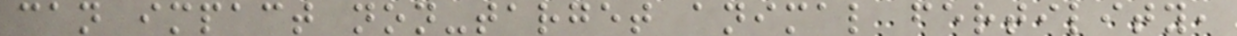can impact non-target animal fertility,
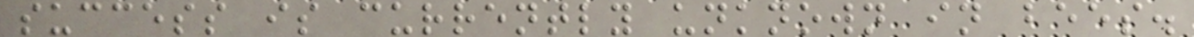success is currently unknown in bees.
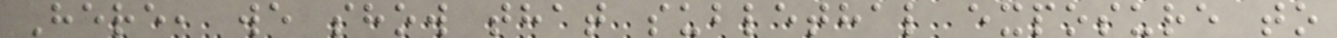Here, we show that sublethal exposure to
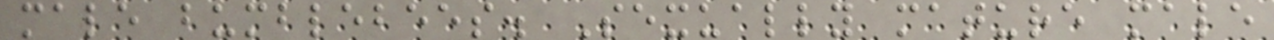male bumblebees. Sexually mature male
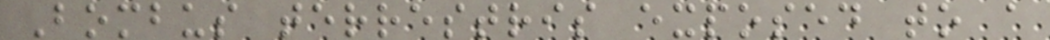Bombus terrestris exposed to a
